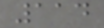114
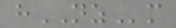hNZm
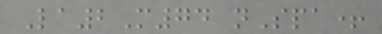La2M74 nSpa+
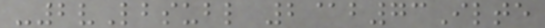-2vLbsubl 2@b73Ilte
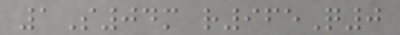1S04m r965Q0
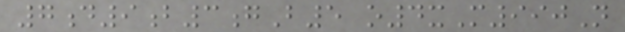7d9b3gB5 o4xM990N
